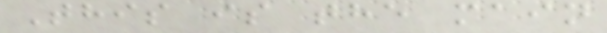This is the main
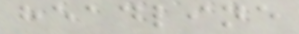headline
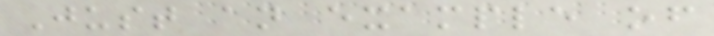Just an example of
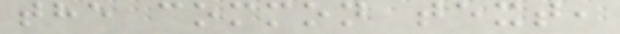the common text,
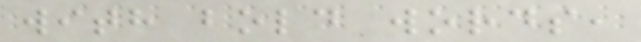with bold words,
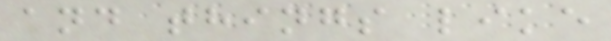and things like
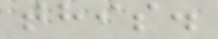this.
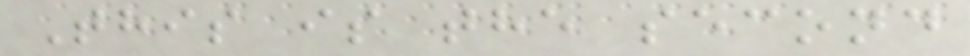This is the second
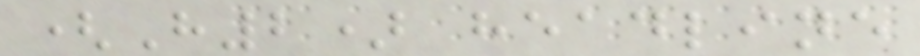(H2) headline
